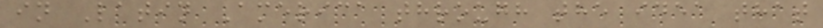in Latin America through the idea that
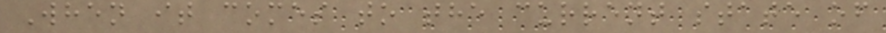When it comes to the current state of
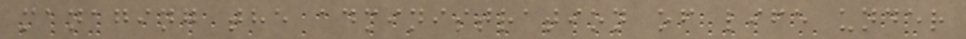managing the administration of life under
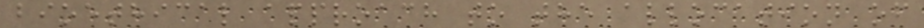bioethical approach to the allocation of
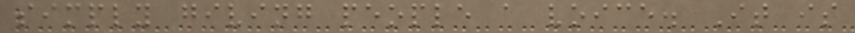simply giving people a voice. It is
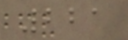221
